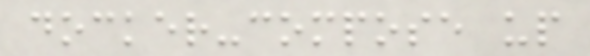docker-compose up
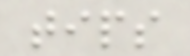tips
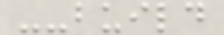--build
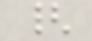{
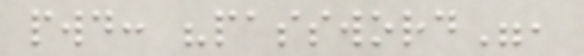pwd: "password",
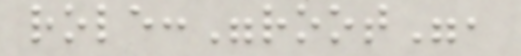role:"root",
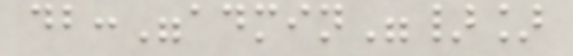db:"admin"}]
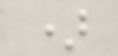)
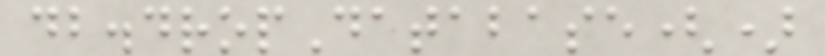db.dropDatabase()
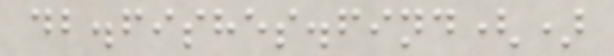db.fishes.find()
